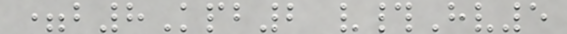=b8Kpb2 v#Hv5
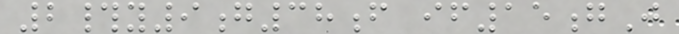2#y9g38f if15gJ
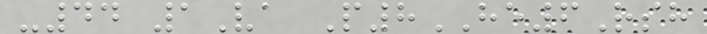-44 1Va P8HE6Rsh
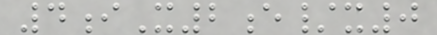4iX2e/x0
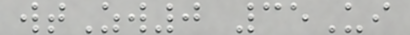wtZw0 35Ui
